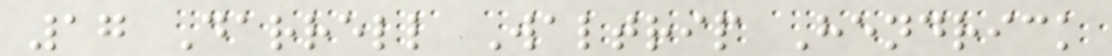17 Darrell Waltrip Hendrick
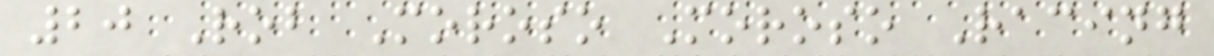20 Rob Moroso Moroso Racing
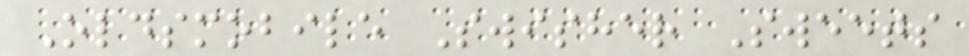Oldsmobile Swisher Sweets
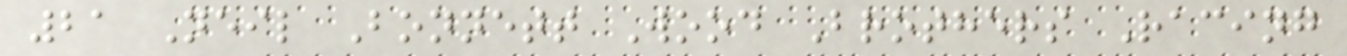21 Neil Bonnett Wood Brothers Racing
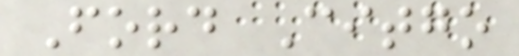Ford Citgo
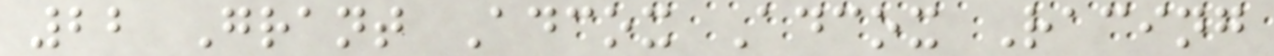22 Grant Adcox Adcox Racing
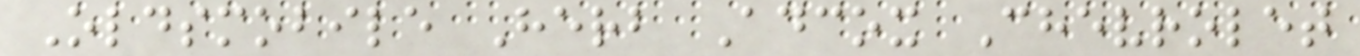Oldsmobile Herb Adcox Chevrolet
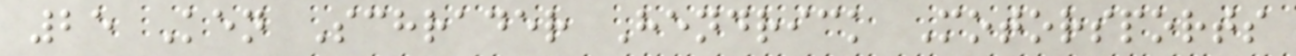25 Ken Schrader Hendrick Motorsports
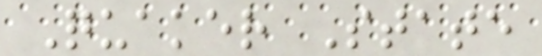Quaker State
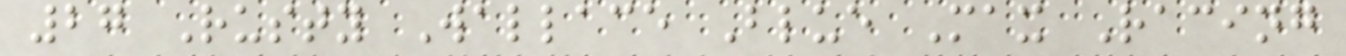27 Rusty Wallace Blue Max Racing
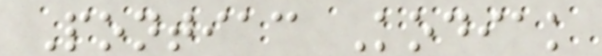Pontiac Kodiak
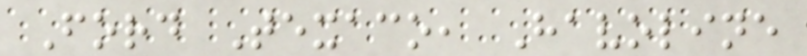Ford Texaco, Havoline
